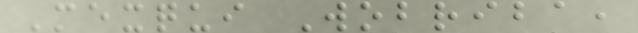Mexqui Wobriba,
